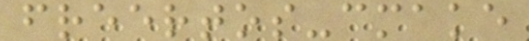freertos-cmake
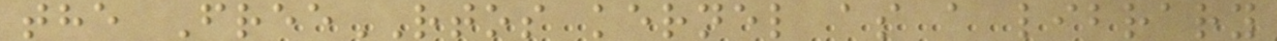the FreeRTOS kernel as a library
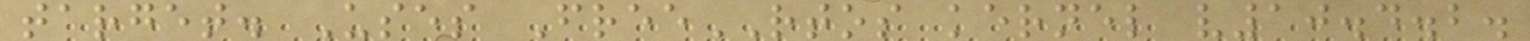target. Uses FreeRTOS kernel v10.4.2.
